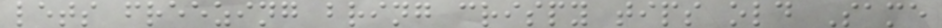lets freezing bring crispy tips old Same
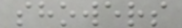showers
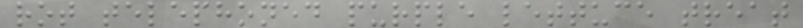rot telephoned purple lettuce treat
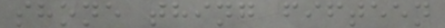shone thing fifteen
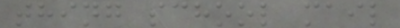thing school mail
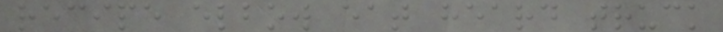recipe elbow eat heard truck
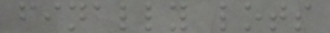finally lots
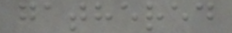gathered
